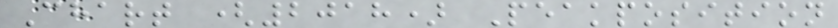Chart (2018) Peakposition
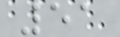51
